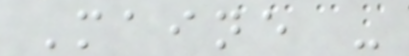Maine -
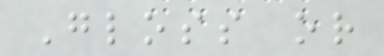Gloss or
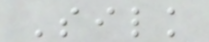Silk
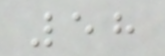58
